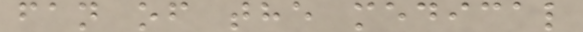fan of the medical
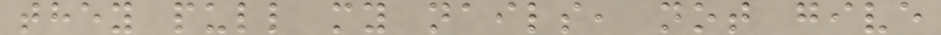they pull my nails, not give
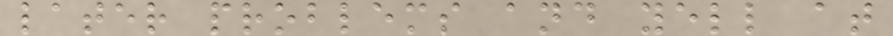later problems and yell at
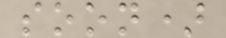soon)
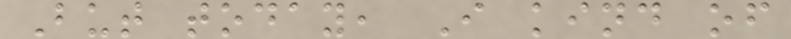But today, I kind of
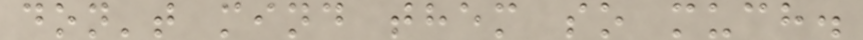don't mind them so much.
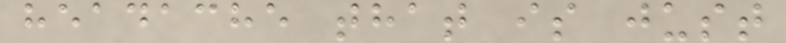headache that is just
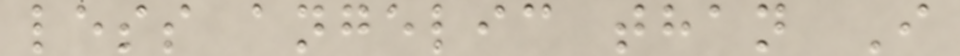less angelic than I
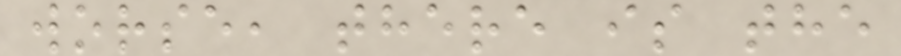worse, there is the
